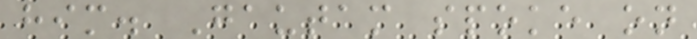him. Gautam spoke on
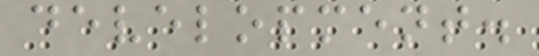development.
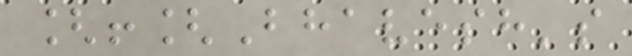[![Bhavesh's
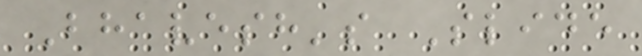Bhavesh's Slide
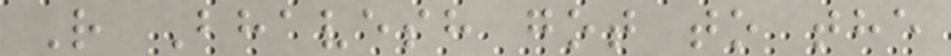R Bhavesh got to the
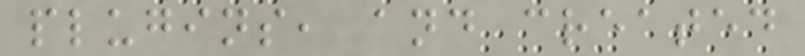plugins, and created
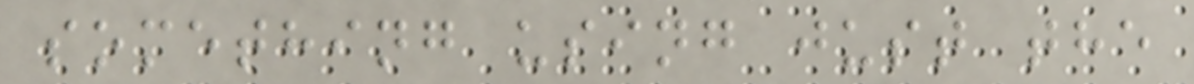something using just the
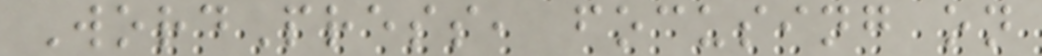WordPress, focusing on
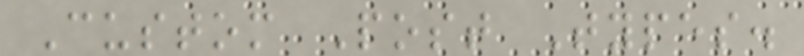Custom Post Types.
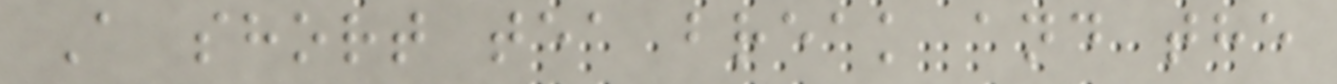A short tea break and the
